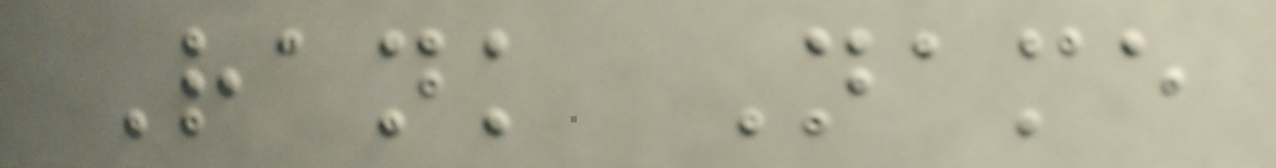Rank Name
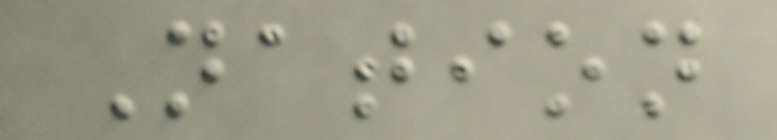Nation
